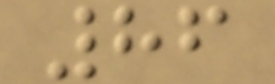86
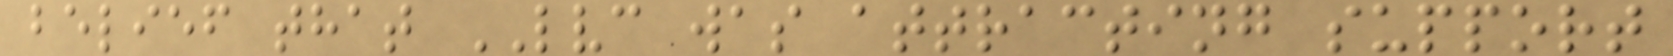belief that LVC was attracting support
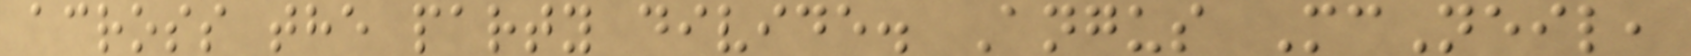across the party divide. Angus McNeil,
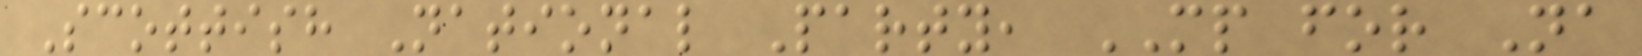Scottish National Party, MP for Na
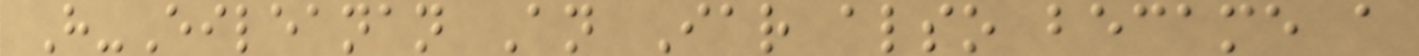H-Eileanan An Iar also became a
